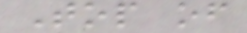Top of
